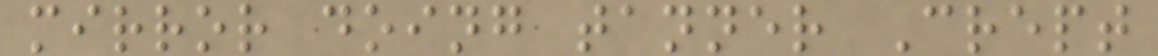mirror doing tanner Crept
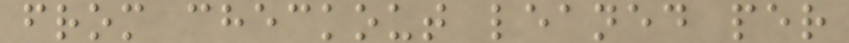from checkout leaned per
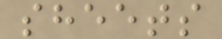sheets
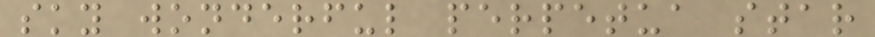sky wonderful perpetua star
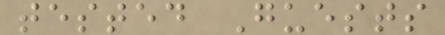tested Guests
